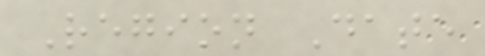Region Date
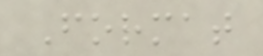Format
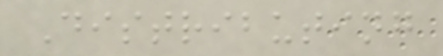Distributing
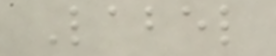Label
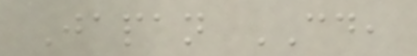Japan CD,
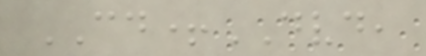CD+DVD,
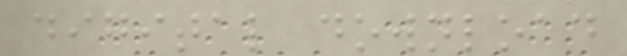digital download
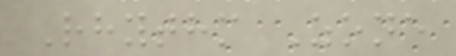Rhythm Zone
